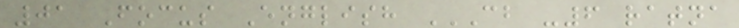01 Focus English CB -6 RATNA
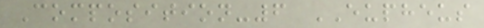Composition-6 EUPHEUS
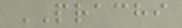PRACHI
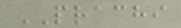PRACHI
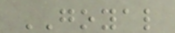GOYAL
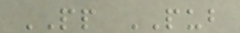PP PUB
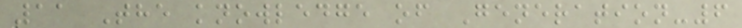11 The knowledge of Generation-6
